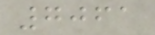7061
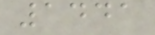1441
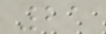21
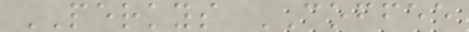PERKYS COFFEE
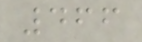466
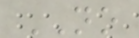NO
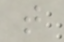t
